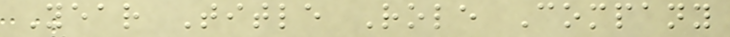Year Title Role Company
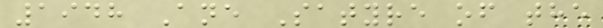1948 Ane Satyre of the
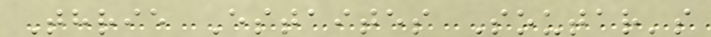Thrie Estaites Soutar's
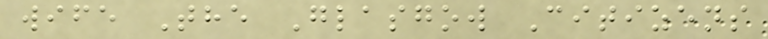wife The Glasgow Citizens
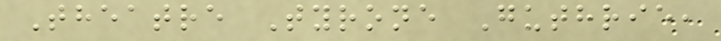Theatre Tyrone Guthrie,
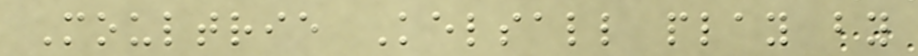Moultrie Kelsall play by
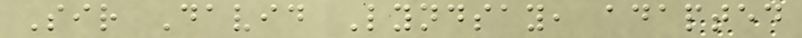Sir David Lyndsay, adapted
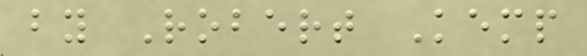by Robert Kemp
